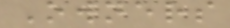Owners
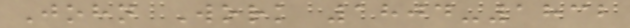John Work 1804-1832
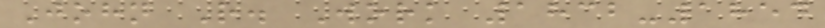John R. Work 1832-1854
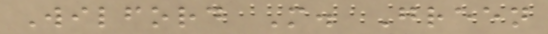Wilford M. Green
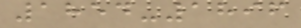1854-1896
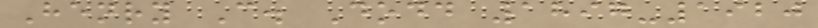Henry C. Dodd 1897-1920
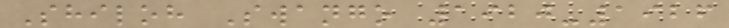Shiloh Swango 1920-1926
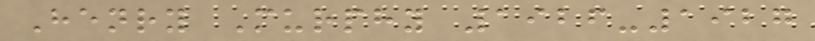Henry Murphy 1926-1927
